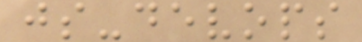js-devops
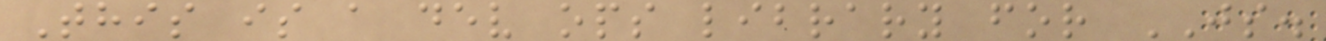This is a dev ops library for JS.
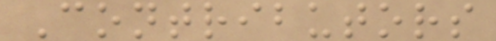Contributors
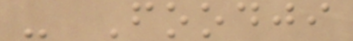- Foodji
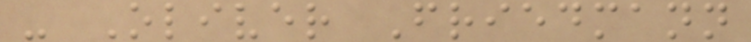- Oliver Friedmann
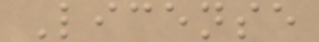License
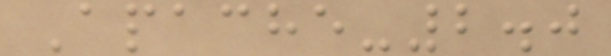Apache-2.0
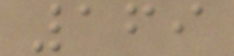169
